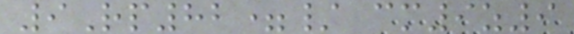9Rp82=/ cm9z9
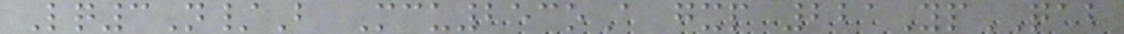Lq3N/B Mcu253oA gxp 221YpQAB
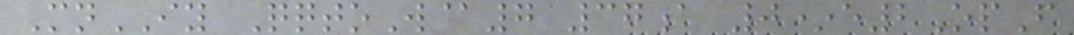MnIY QqtoW@7 37a 0*e2OpF
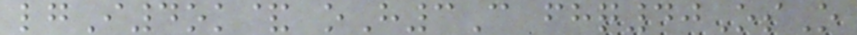lgI4ok& oH3C fhq40OsO
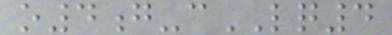o4g-cLQ4
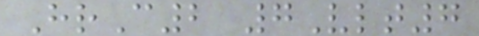HrC2 7Vlt7
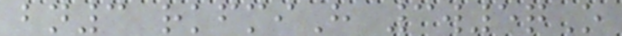bn3 rkfmiH 3w5qO
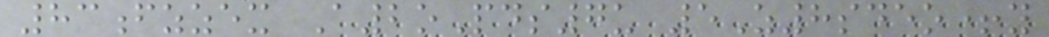83fzzex A2oPds7u 5Z8sdeo+y
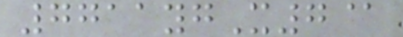7711ygX7@
